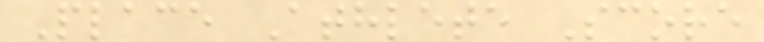Place Athlete Score
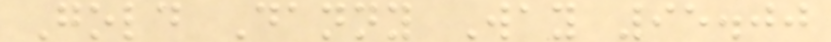Gold Danny Way 95.00
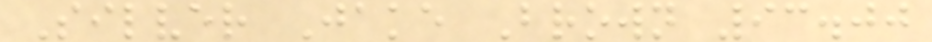Silver Jake Brown 93.00
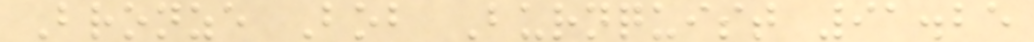Bronze Bob Burnquist 91.25
